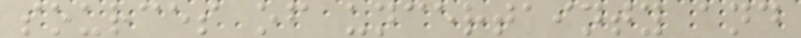sources of uncertainty and
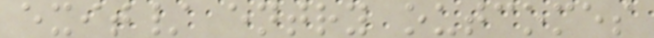exit/ entry outcomes
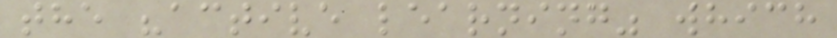the "active learning" which
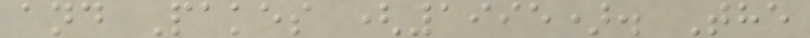and Pakes (1995). The
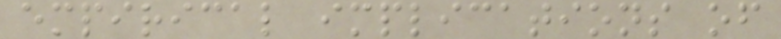empirical implications of
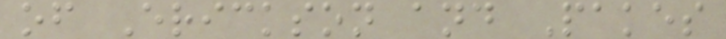of Erickson and Pakes
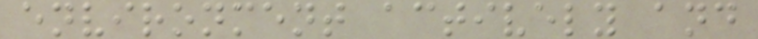environment actively and
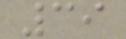39
